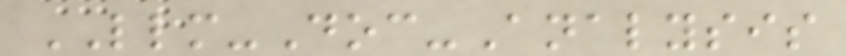LLM-Doc-Analysis
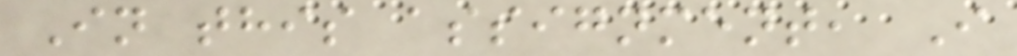In this assignment, I
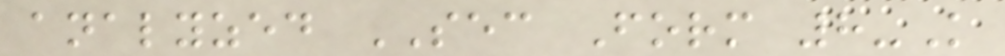analyzed SEC Form 8-K
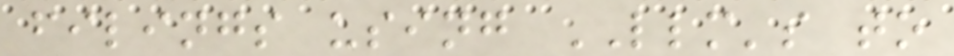filings using LLM's to
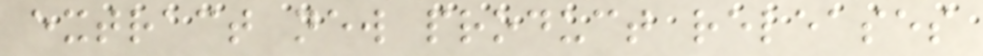extract new product releases
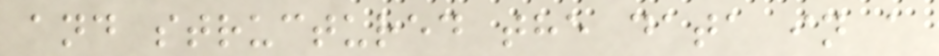and structured the data in a
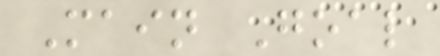Main Goal
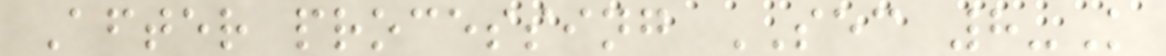After processing SEC 8-K
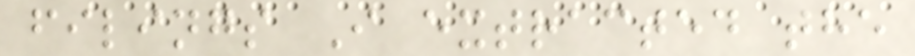filings I extracted the
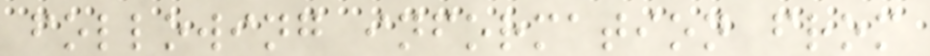following information from
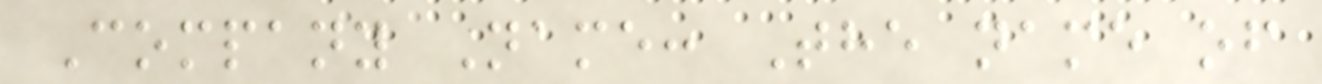Company Name: The name of
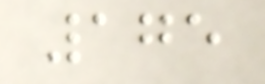175
